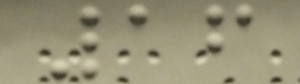16
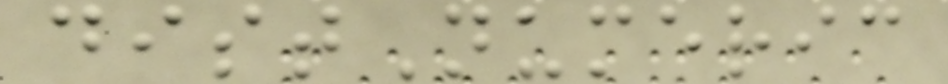distNumeric
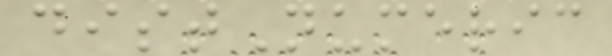distNumeric
